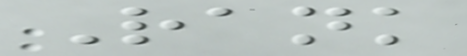Rank
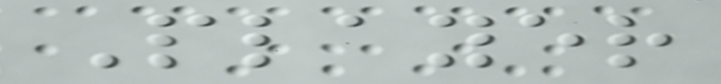Player
